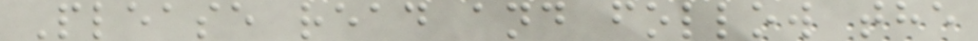Please read and follow the
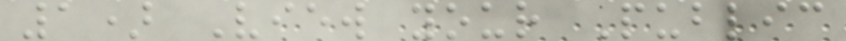1) View your Public
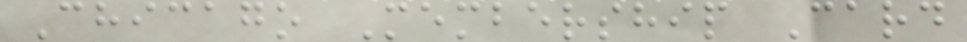Chicago Membership Card
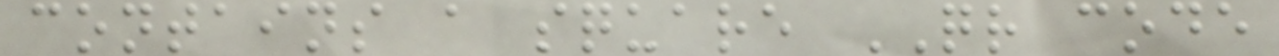contains a square QR code
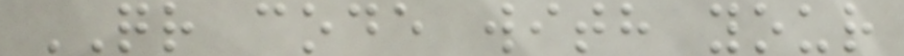QR code with your
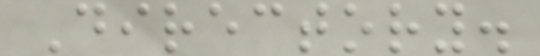Directory.
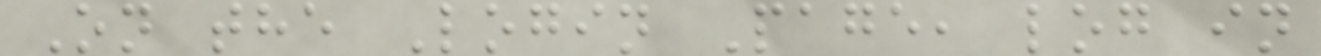On the Login Page, log in
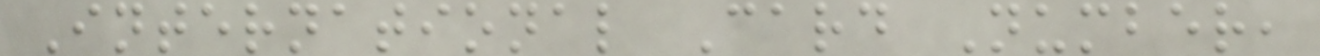International Card Number,
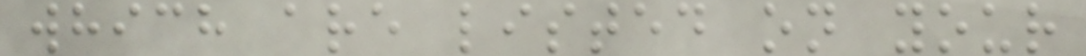which are listed on your
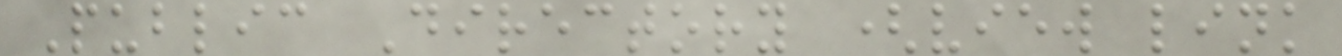Public Directory (view link
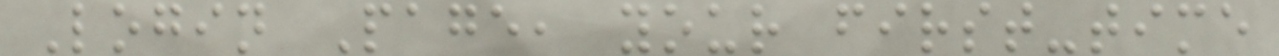Login Page, your first-time
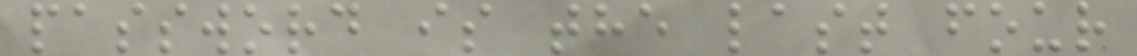password is the last four
